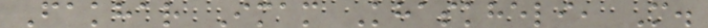Fakhar Imam Khaskheli, M.
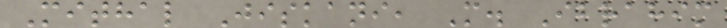Mithal Jiskani, M. Ibrahim
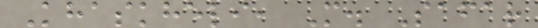Khaskheli, M. Safar
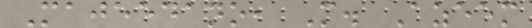Majeedano, M. Azeem
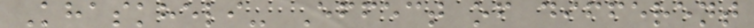Khaskheli- Effect of different
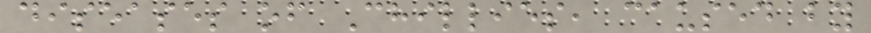diseases of Chillies, caused by
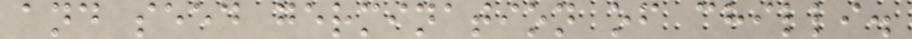and seed germination of chilli.
